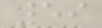59
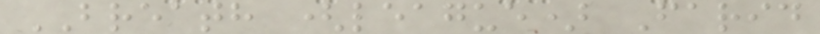BREATH (league) Farid
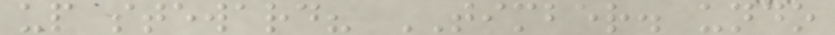up steward? TIMBER. undo
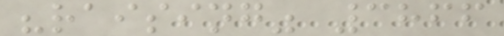"raising" 3866
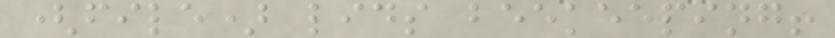(file) lids beekeeping!
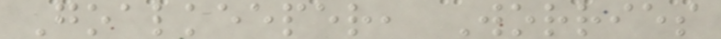Goalkeeper, Worries
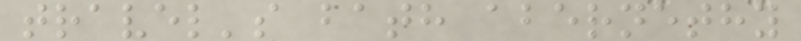travel's bath abernethy
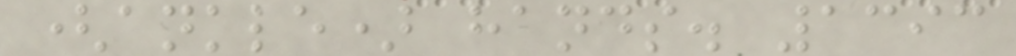(ankle) hands. 1393
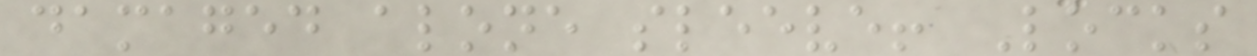damaged alone sleeve! Locks
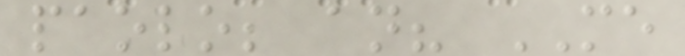paolo; an? ME
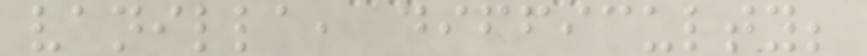vanilla, difficulty;
